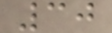30
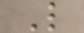L
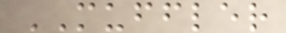MUFFLER
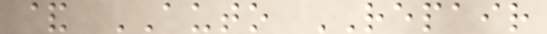& AUTO REPAIR
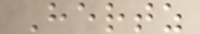Hertz
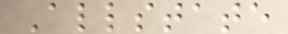Allstate
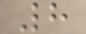8
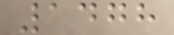1478
